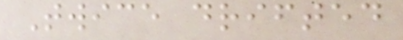Twice drifted
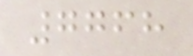7768
